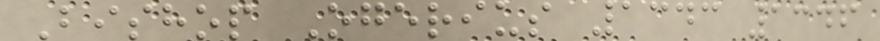Bishop Ogerius 1343 1346
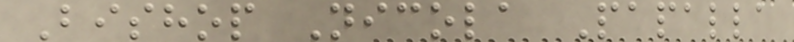Bishop Nicola Papalla
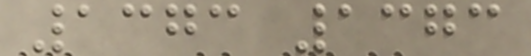1373 1373
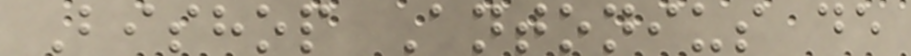Bishop Antonius de
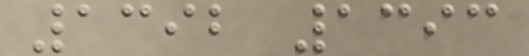1392 1393
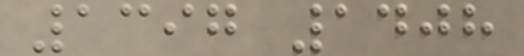1397 1408
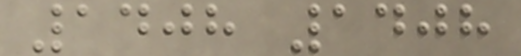1408 1408
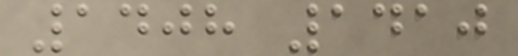1408 1410
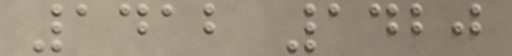1412 1420
